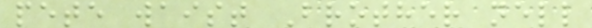pete waist Brother nell
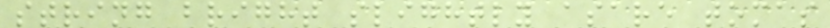string bright slightly asare tomas
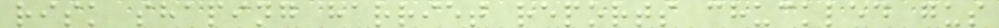risk shaping harriet reports chuckled gus
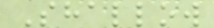Shallow
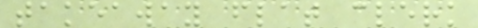takeaway flat clerk
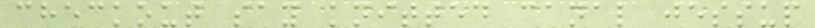checkout say knitted canal jessup
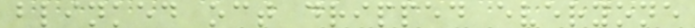blinked oct dripped everyone
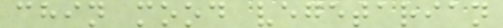chin mood vegetarian
